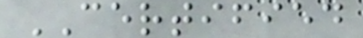CERTIFIED
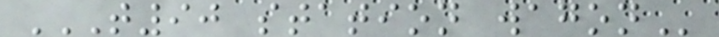T90 STATION WAGON
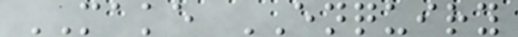MAKE ENQUIRY
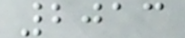2013
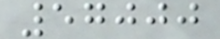57000
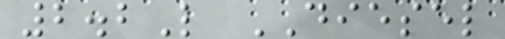2.2L DIESEL
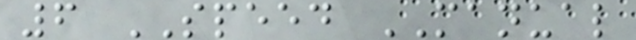6 SPEED MANUAL
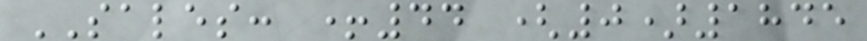SALES: +44 (0)1845
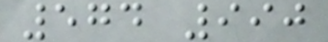574 990
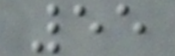55
